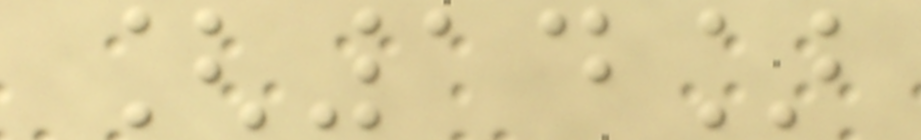[14]
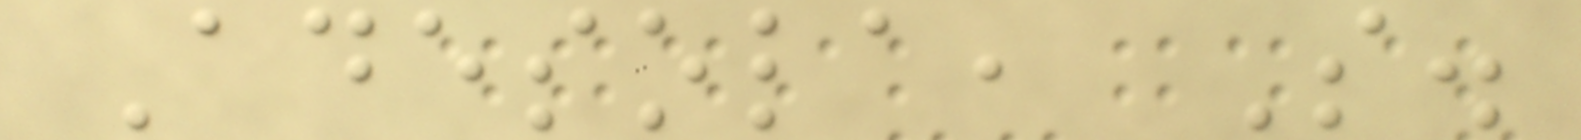Adesola, S.
